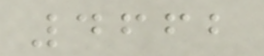4662
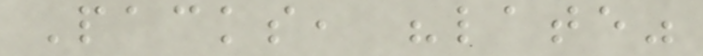Packs, "late"
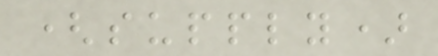(supply)
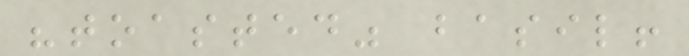"toasted" basil!
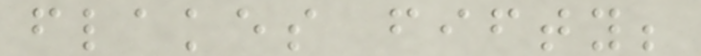flakes fifty;
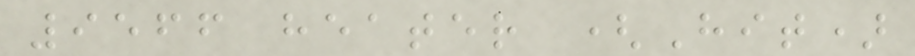9566 heater (Hit)
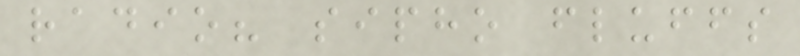radio? sipho fluffs
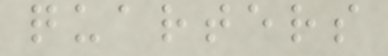quarters
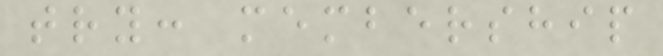try: membership
